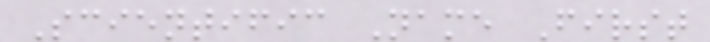Scientific Name First
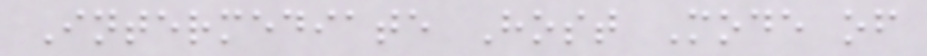Intermediate Host Mode of
